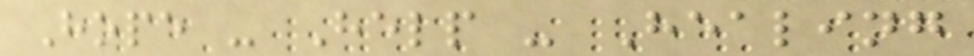Hope - Help - Healing
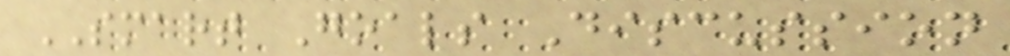SMART Goals Discussion
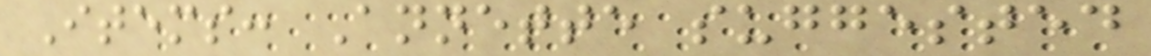Items: Annette suggested
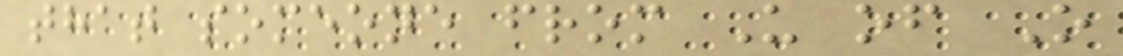that someone from U of O
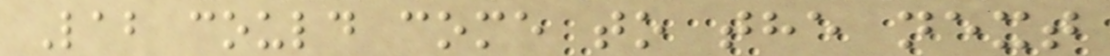Lab could come to the next
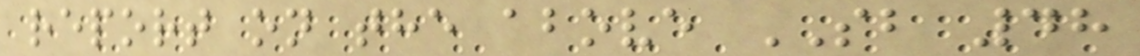report on the above SB 48
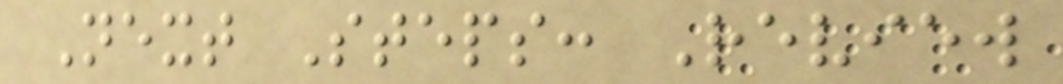Next Steps: Review
